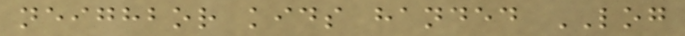neighbor kids handed LOG
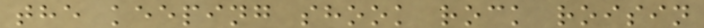the keeping shook rock roisin
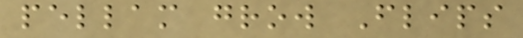pellam grow Flips
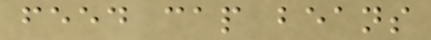feed cap beans
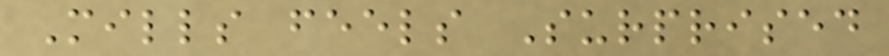Mills feels Surprised
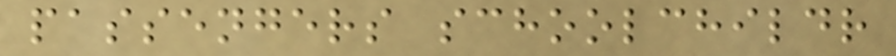passengers schoolchildr
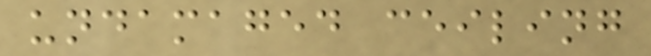undamaged ceiling
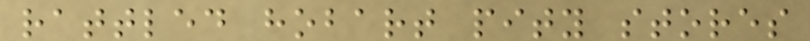rattled hobart pity stores
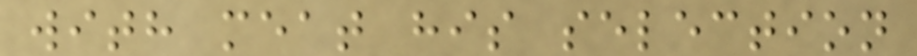with meat his selection
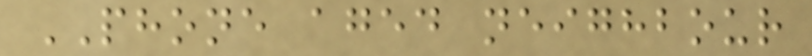PHONE aged neighbour
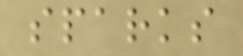sparks
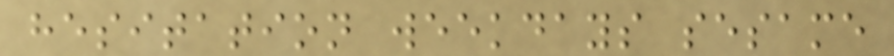hesitation weekdays sesame
